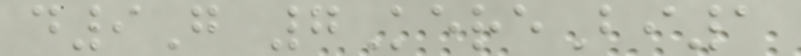d9G 7KereBi1
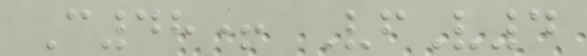C48+ VfV4
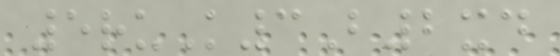5ruK3B2xd
